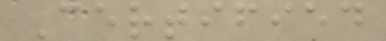Certified
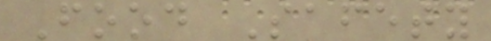Food Safety
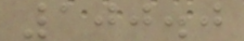100.0
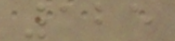125
